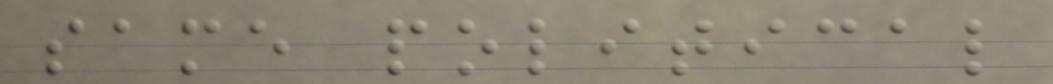same political
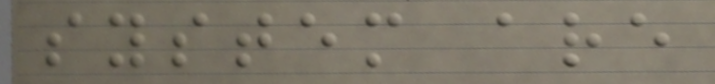system are
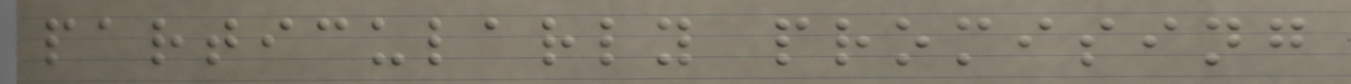particularly promising
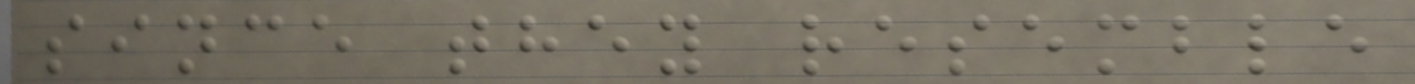since they resemble
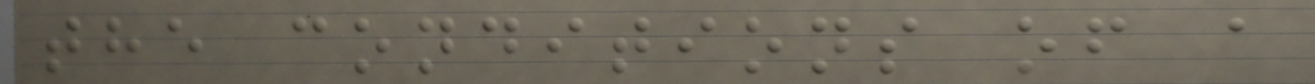the conditions of a
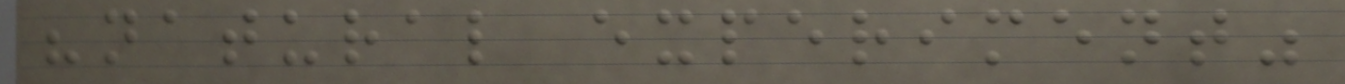"natural experiment"
